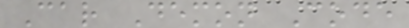Car Demon Code
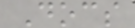Docs
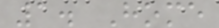1. Home
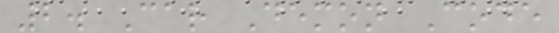2. Car Demon Code
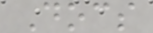Docs
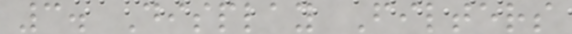3. Display Filters
